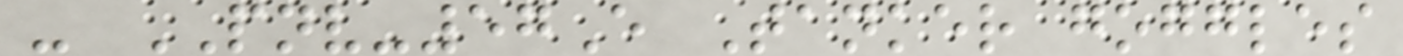- PNV-57E Tanker goggles
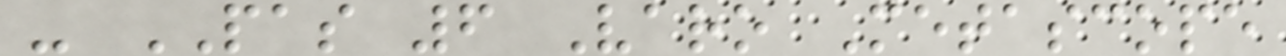- PAS 6 Varo Metascope
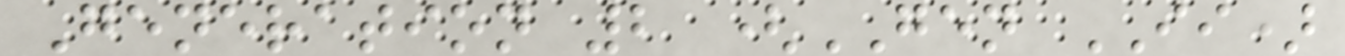Generation 2 (GEN II)
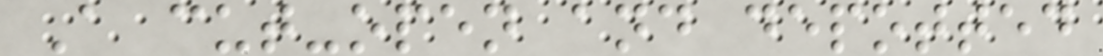A cut-open and depotted
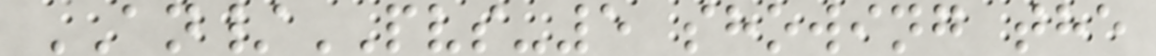AN/PVS-5 showing the
